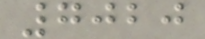7020
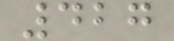427
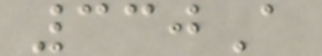330A
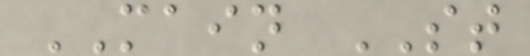MAIN ST
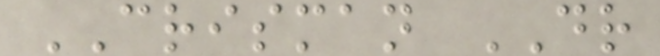CRISMAN DR
